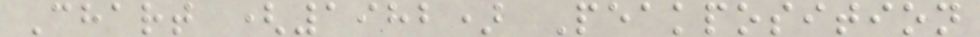Chart (1982) Peakposition
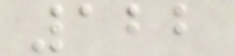122
